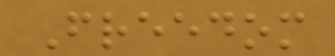Freedom
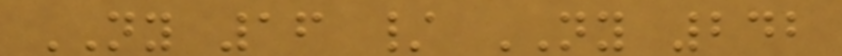NY 16 / NY 242
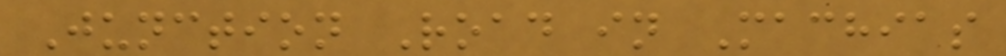Junction Road in Machias
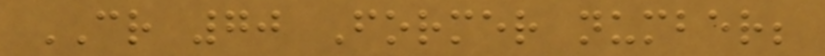CR 70 Former number;
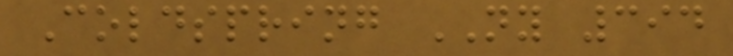Coldspring NY 394
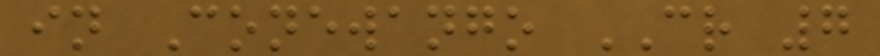in Conewango CR 7
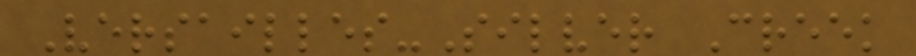Versailles-Silver Creek
